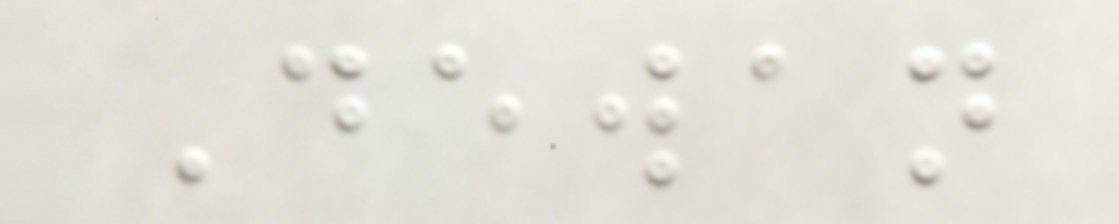Dewan
